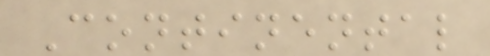Continental
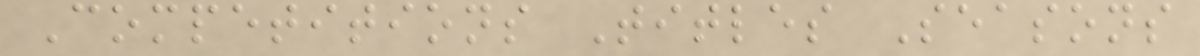Competitions Titles Seasons
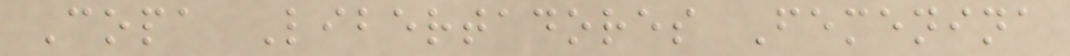Copa Libertadores Femenina
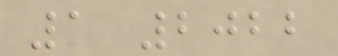1 2022
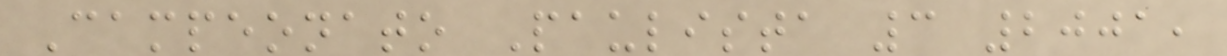Campeonato Paulista 3 2001,
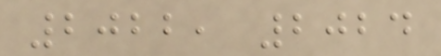2022, 2024
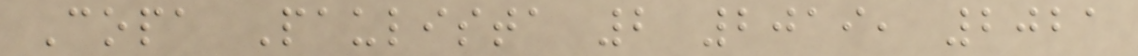Copa Paulista 2 2019, 2021
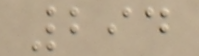294
